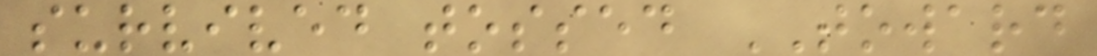survived tossed TOWARD
